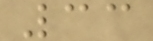33
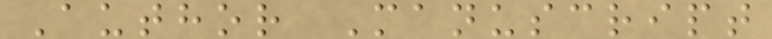Author Manuscript
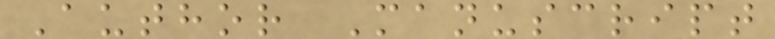Author Manuscript
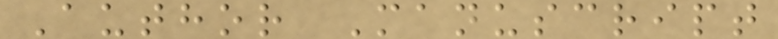Author Manuscript
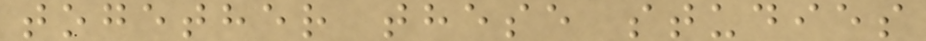together these studies
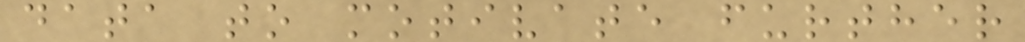data to motivate further
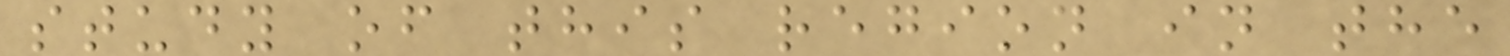study of this region in the
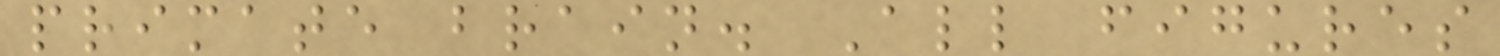primate brain. All figures
